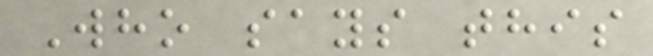Who says this
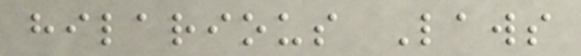hilarious Laws
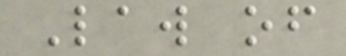Law of
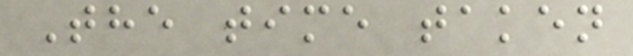The time taken
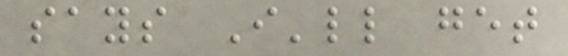says I'll get
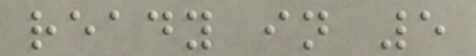ready in 5
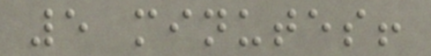5 minutes!
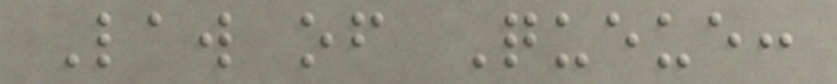Law of Queue:
